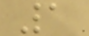1
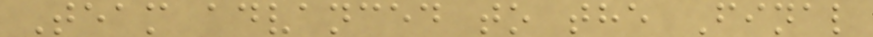Team advanced to the Final
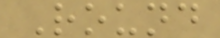Round
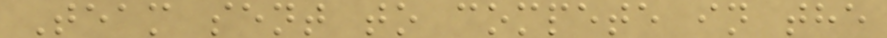Team sent to compete in the
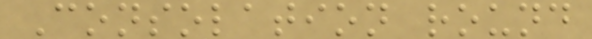Consolation round
